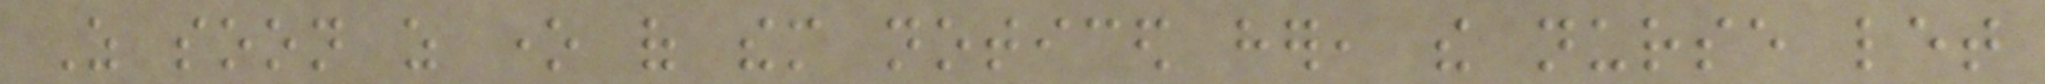As soon as one of them noticed her, the nurse let
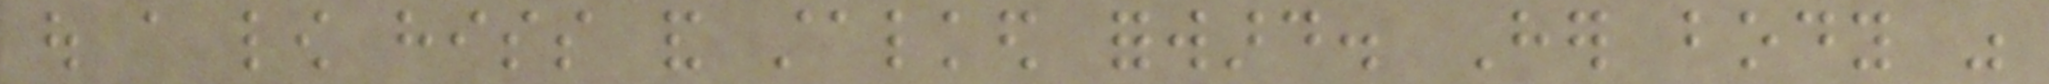out a low hiss and stalked forward. Her body was
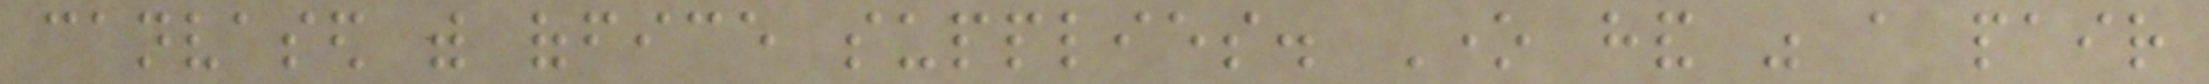canvased with office supplies. One hand was a pair
